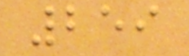259
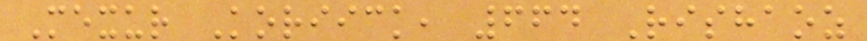Mexur Koriick, 664 Rishaoz
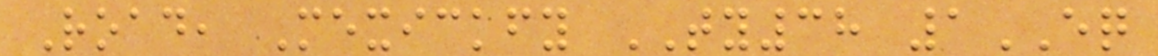Road, Mexickfy TY38 1EQ
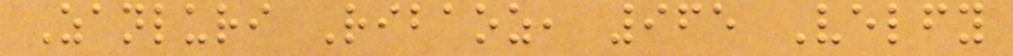Zanluri Ribaoz, 965 Velfy
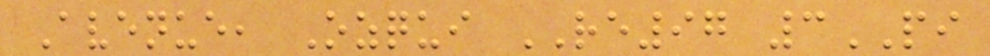Avenue, Ozqui RE97 3PI
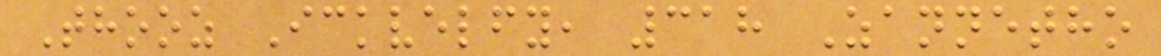Thooz Ickvelfy, 318 Zannetho
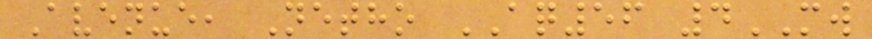Avenue, Netho AQ56 4MW
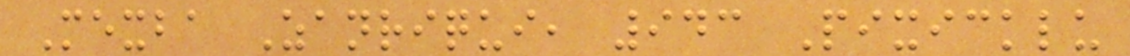Mexba Zanriqui, 943 Pixicklu
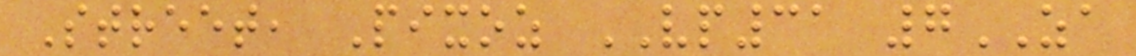Street, Pixoz VP31 7ZA
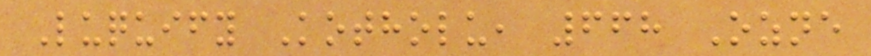Luquify Kotholu, 668 Ozne
